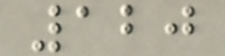120
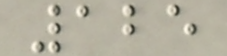125
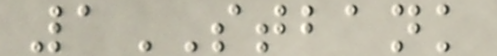1STBANK
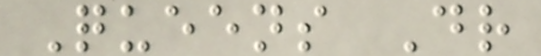Queens Dr
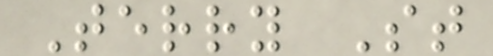Terry St
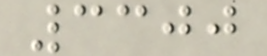3300
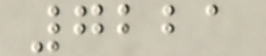7221
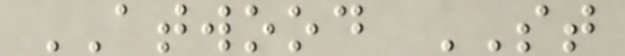ATWOOD ST
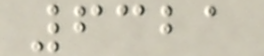6321
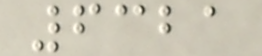6321
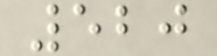520
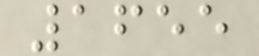1655
